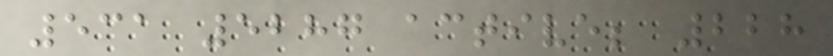531 5287 active; 228
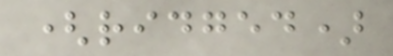(ridged)
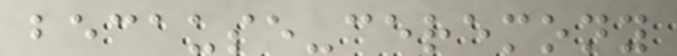because-ceremony
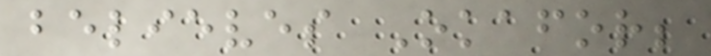believes Okafor;
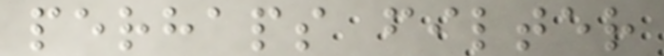perhaps filter
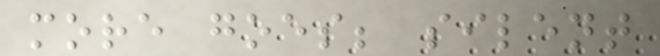more goes; silent
